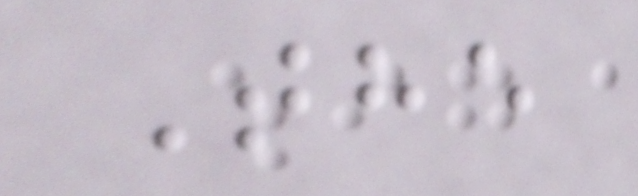The
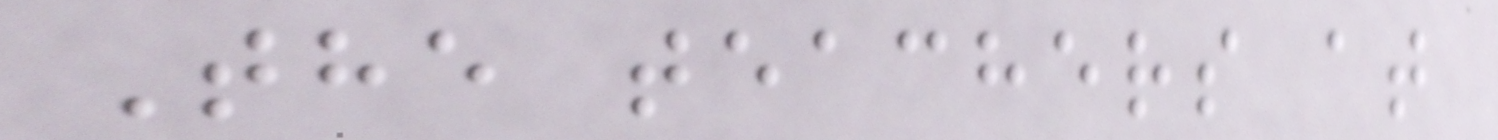The teachers at
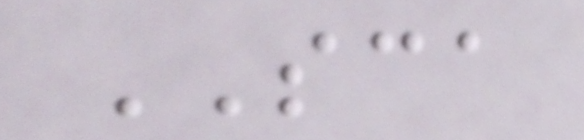SCA
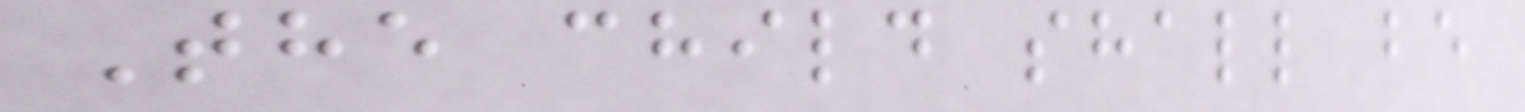The child shall be
